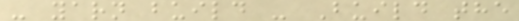- yarn build - Build the
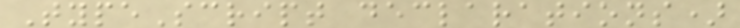TypeScript declarations)
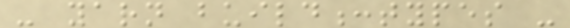- yarn build:types -
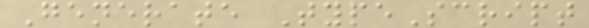Generate TypeScript
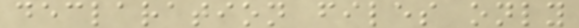declaration files only
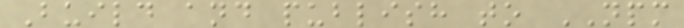Build and publish to NPM
